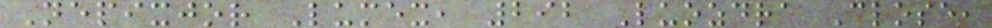Nepixjor Lumex, 292 Luozdra Close,
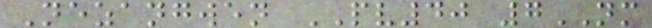Nezangwen PV40 7NM
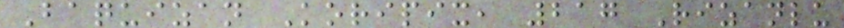Baquizan Koripix, 217 Rizanlu
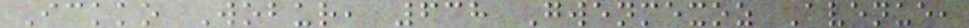Ickko Wobur, 638 Gwenmexoz Avenue,
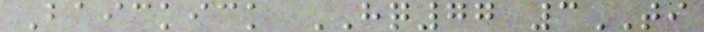Baickick HQ77 3TI
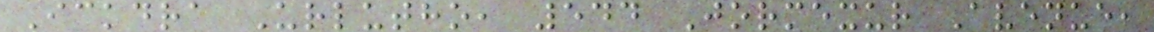Ickdra Urlutho, 544 Jormexur Avenue,
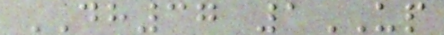DH37 1UP
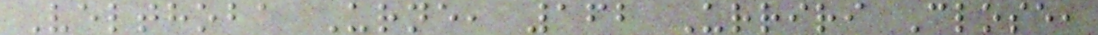Velthoba Urne, 162 Urriri Close,
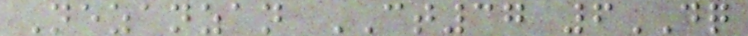Nezanzan CT37 6DQ
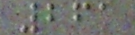261
